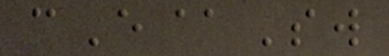cE@Sw
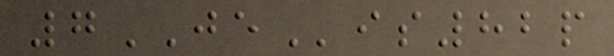7JEis82p
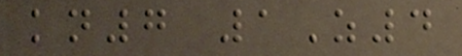kn7 1Z4
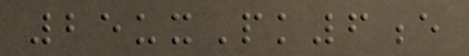25uxPk6e
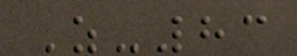Z-83
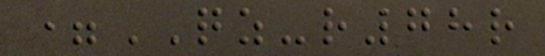=QZ-r78r
